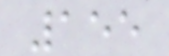155
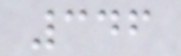346
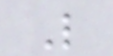L
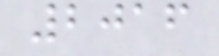2016
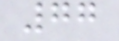77
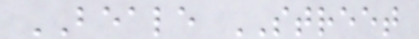BEALE STREET
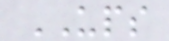UPS
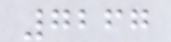7267
